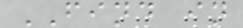FIND in
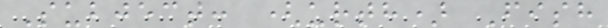Subject: (urth) Fish
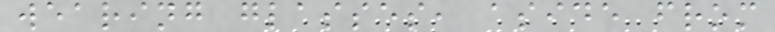wearing glasses, aside from
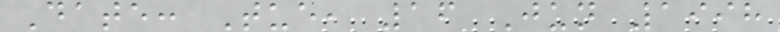Date: Tue, 16 Jun 1998
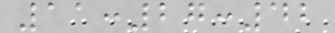11:27:42
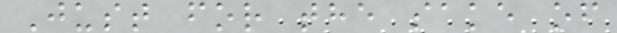Just for the sake of
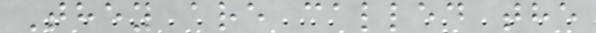They are called the
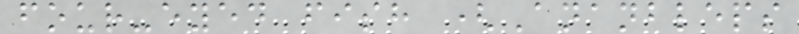four-eyed fish (Ananbleps
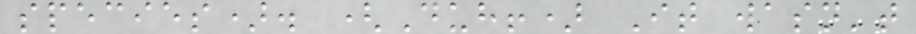species). (Duh!) It wasn't
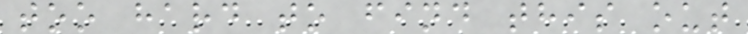too hard to find this out
